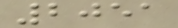2051
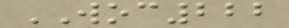WOC222
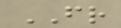FR
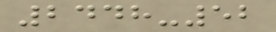2448-52
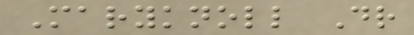Maryknoll Dr
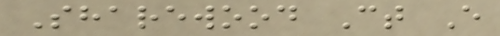Sharewood Ct E
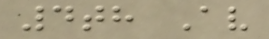4th Av
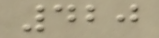420
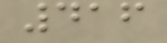416
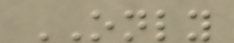ONLY
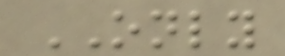ONLY
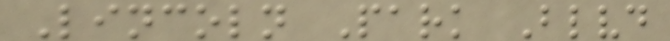Lincoln Park Blvd
